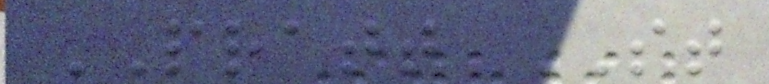PRATT ST
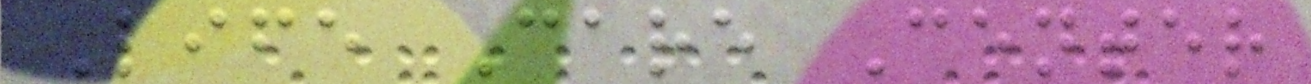Life Care Center
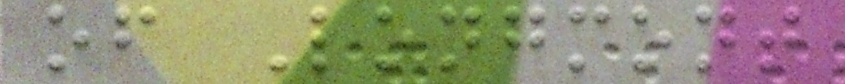of Longmont
